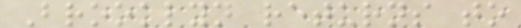Brooklyn returns to
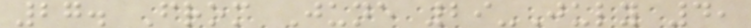27. From June 29-July 4,
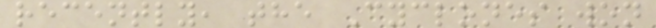recently, the Cyclones won
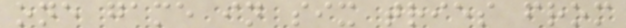one game in six tries from
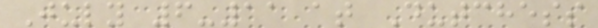July 6-11 at Dutchess
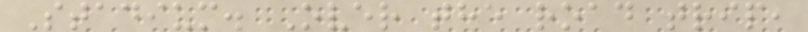Stadium. Over the road trip,
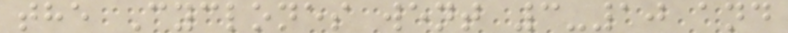the Cyclones went 3-10 and
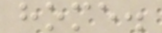home.
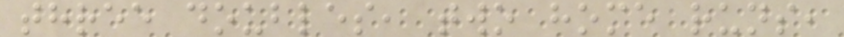three doubles, two home runs,
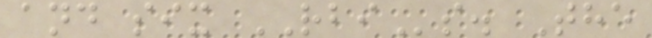and six RBIs. The
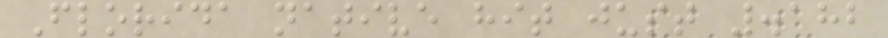Florida native hit just .182
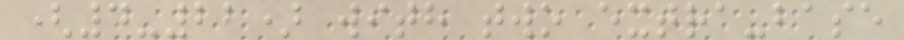(4-22) with two extra-base
